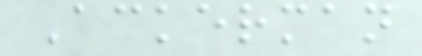Ackerman
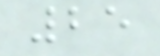25
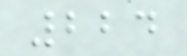224
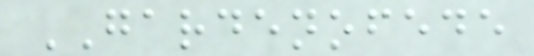GARDENOFEDE
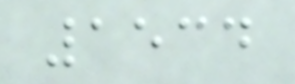1534
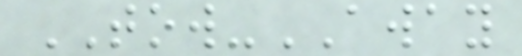TOW-AWAY
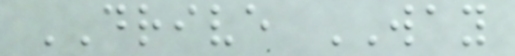DRIVE WAY
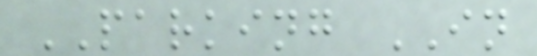PARKING IN
